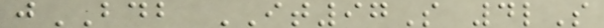jBDB IT97S 4lS
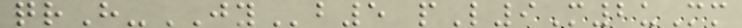qrH-JYb5 pL9M2uMm
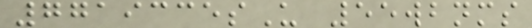7719335sU 55wbnms
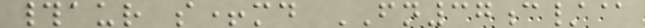#aur s+md FN37c/@
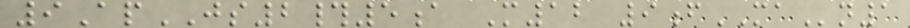9ApJS2#5a M12 9fMAn1
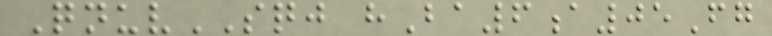QnuvSQJ hBa6a05Fg
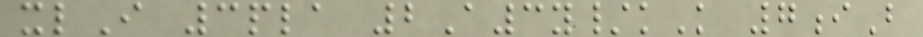xlI 3pla 2A3y/kK 7iB
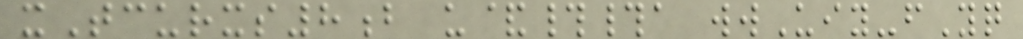xTcurxs8b u&##a wwUiy-fYq
